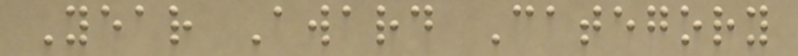Year Award Category
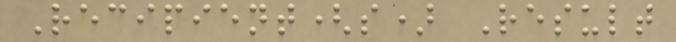Recipient(s) Result
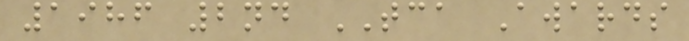1986 2nd TCA Awards
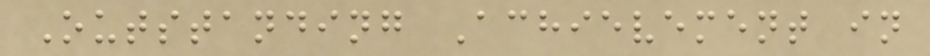Outstanding Achievement in
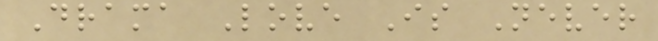Drama Love Is Never
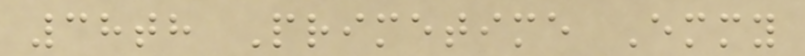38th Primetime Emmy
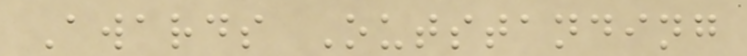Awards Outstanding
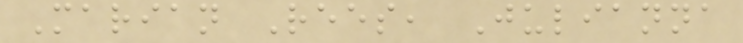Marian Rees, Julianna
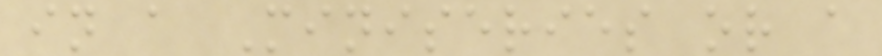in a Miniseries or a
